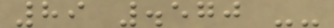89 .570 --
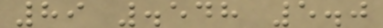89 .548 5.0
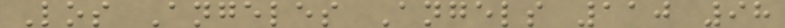Los Angeles Angels 110 98
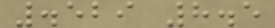.529 8.5
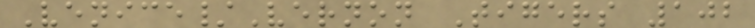Venice/Vernon Tigers 102
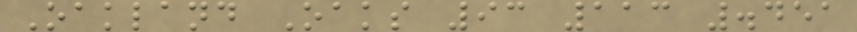Oakland Oaks 93 113 .451
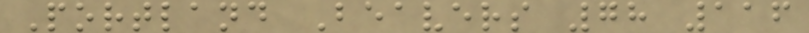Portland Beavers 78 116
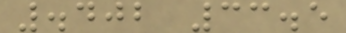.402 33.5
